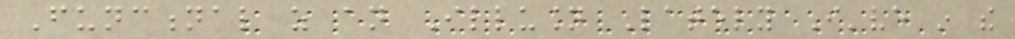Functional as an Illusion Lately I've in the
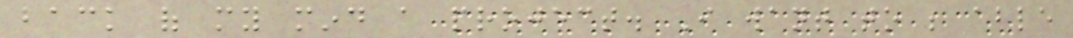back of my mind a project. I want to be able
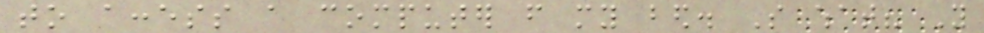to access a computer from my bed. So what? You
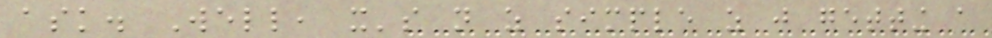ask. Well, it's not as simple as just getting a
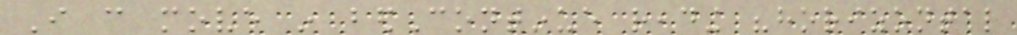I can move in bedContinue reading "horizontal
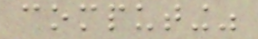computing"
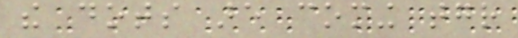the dots are coming together
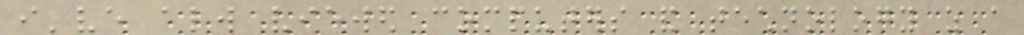i've always viewed computers and technology as a
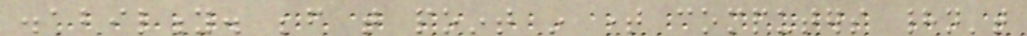disability. before that point in time computers hadn't
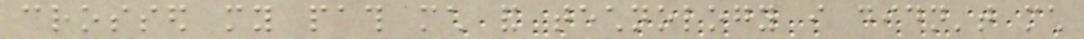crossed my path much and technology i didn't much
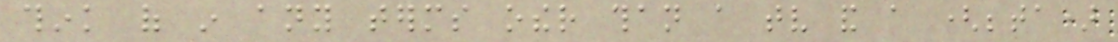think of in any terms other than a tv and a (beta)
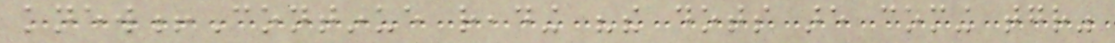knew!Continue reading "the dots are coming together"
